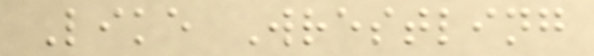Like Wrestling
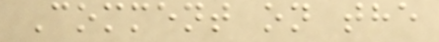Comment on the
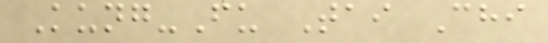Kung-Fu Tai Chi
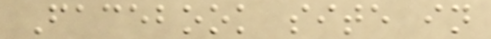Facebook site in
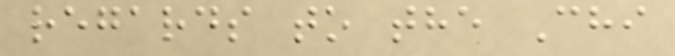regards to the Chi
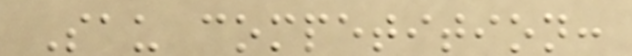Sau competition:
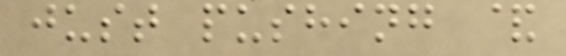just pushing &
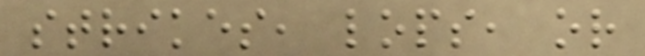strikes, lops, or
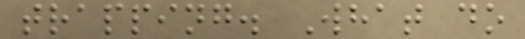trapping. What do
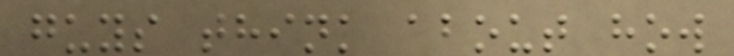guys think about how
